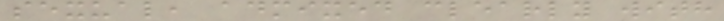sexual, admixed clearly with
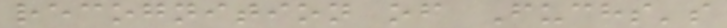recognition of Fuchs's
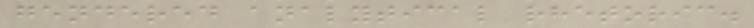gendered analytical rhetoric.
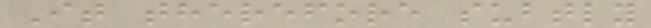It therefore subtly
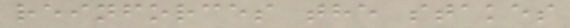reinforces the stakes
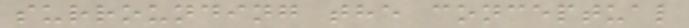surrounding the conceptual
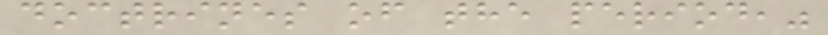doctrines of the period,"
